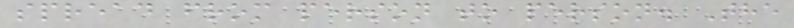spread from person to person. The
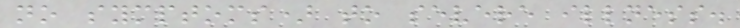no symptoms) to severe illness.
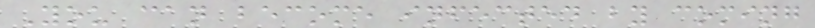You can become infected by coming
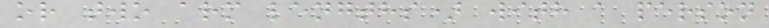or two arm lengths) with a person
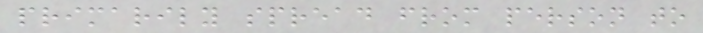primarily spread from person to
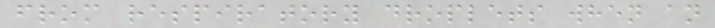from respiratory droplets when an
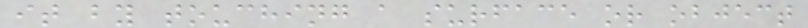it by touching a surface or object
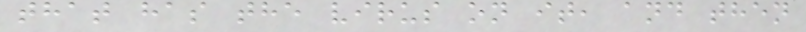that has the virus on it, and then
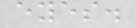eyes.
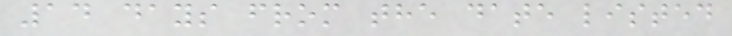14 days from the date listed
